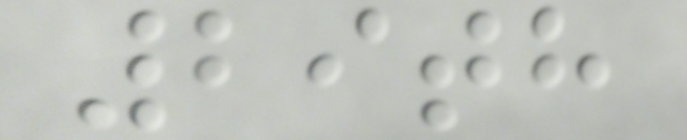29th
